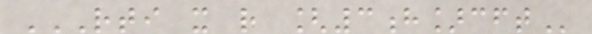RTI X R [3H]CFT
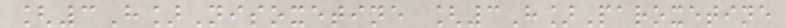[3H]Nisoxetine [3H]Paroxetine
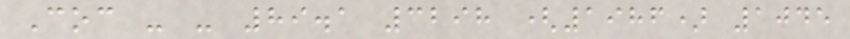Coc - - 89.1 3298 (1986) 1045
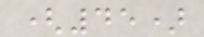(45)
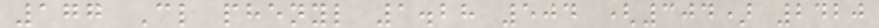177 Cl phenyl 1.28 504 (304) 2420
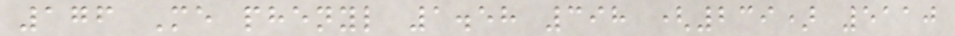176 Me phenyl 1.58 398 (239) 5110
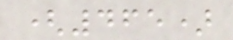(465)
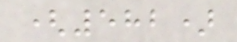(582)
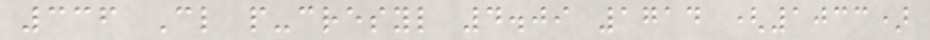336 Cl p-cresyl 4.09 1714 (1033)
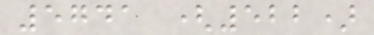5741 (522)
